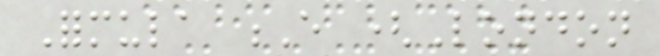Formula E (London
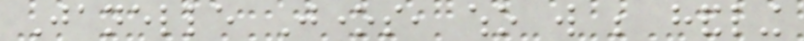Janelle Jones, who will be handling
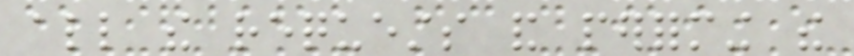all the requests and performing the
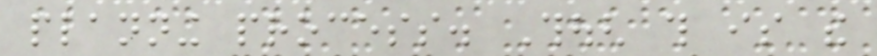planning process. Though this is the
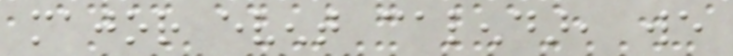major event calendar, we
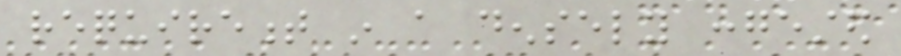requirement in a densely congested
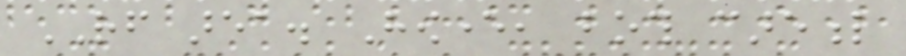RF area. However, both careful
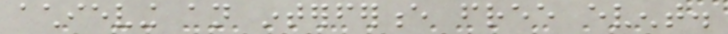achieving an interference free event.
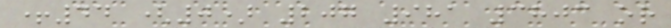+44 (0) 207 981 3803 or
